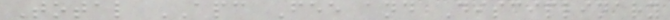Total APC Fee and Disciplinary
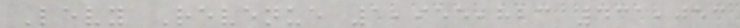Levy Revenue 1,955,823 431,053
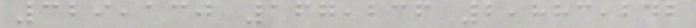329,130 167,236 2,883,242
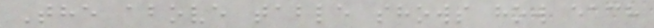The above table shows how each
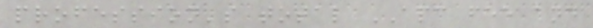profession's total APC fee and
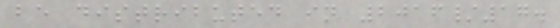be distributed in 2016/17.
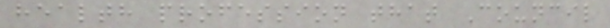health profession that Council
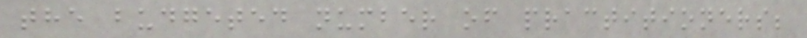the budgeted number of practitioners;
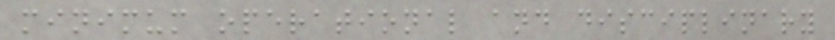minimum operational and disciplinary
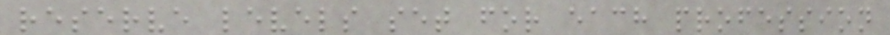reserve levels set for each profession
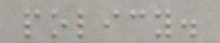policy.
